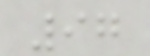97
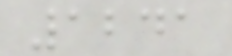1241
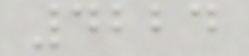4224
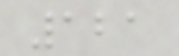121
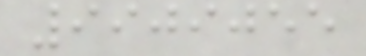9909055
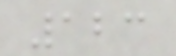123
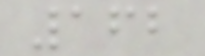162
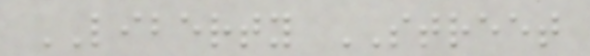LIBERTY STREET
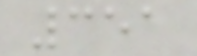351
